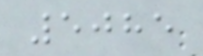5085
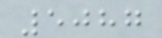5087
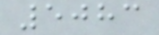5083
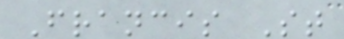Francis St
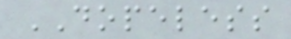DOPELESS
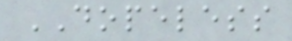DOPELESS
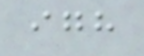igh
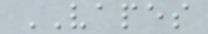VAPES
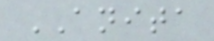ANITA
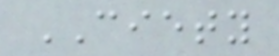CIETY
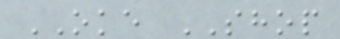OKE SHOP
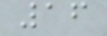16
